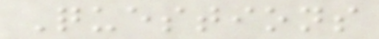Questions
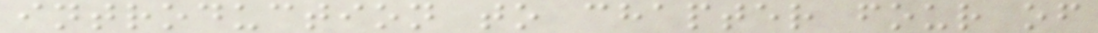introduction to chapter four of
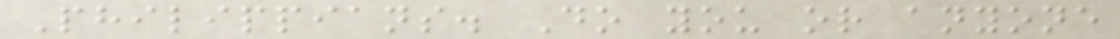Philippians. Do you or anyone
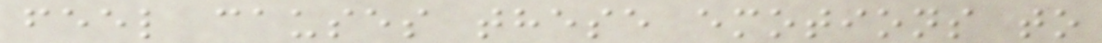feel causes these emotions to
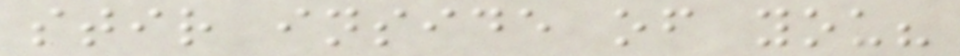stir inside of you?
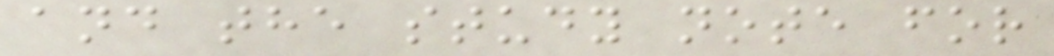and the study note for
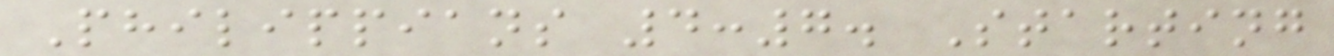Philippians 4:7. Starting
